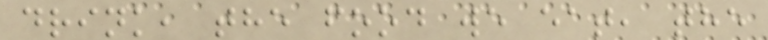drink, the food we eat, the
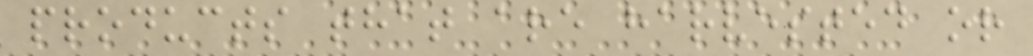products that are harvested or
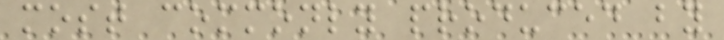most commonly produced by
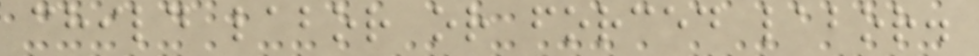child labor or forced labor.
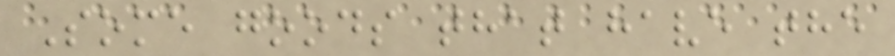Some goods that have the
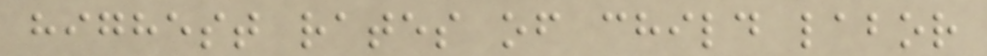highest rates of child labor
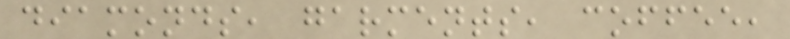diamonds, garments, coffee,
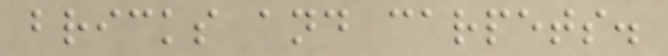bricks and carpets.
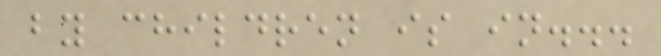by children is in...
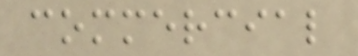commercial
